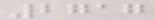2717
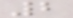2
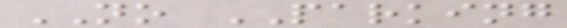NO PARKING
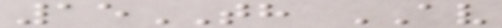15TH AV
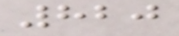820
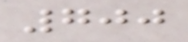700
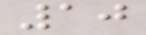10
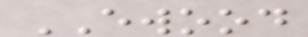EWOOD
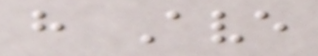h Ave
